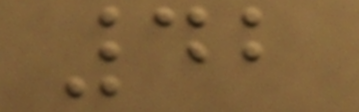42
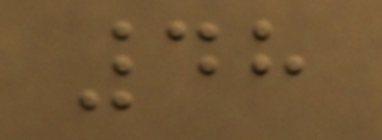48
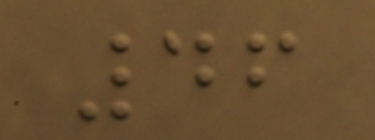46
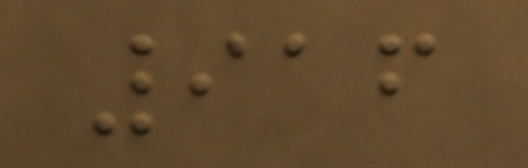916
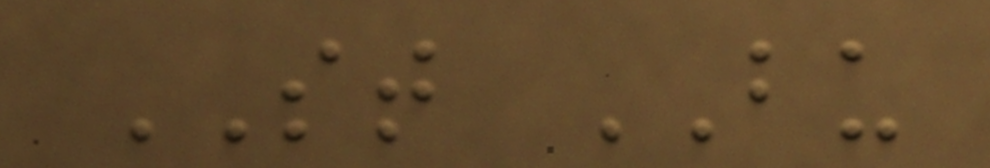ST BU
